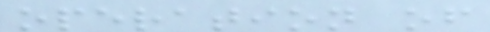operation of
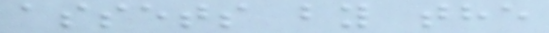assets by the
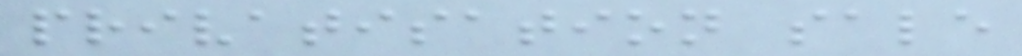privatisation sale
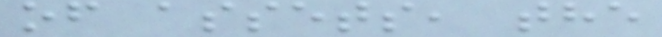of assets, the
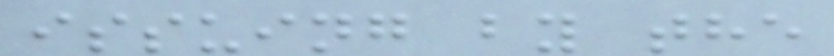issuing by the
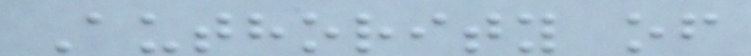Authority of
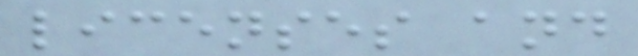licenses and
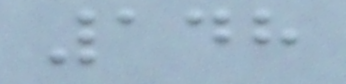148
